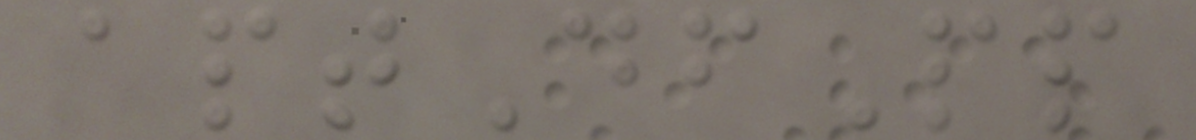aptDfPp
